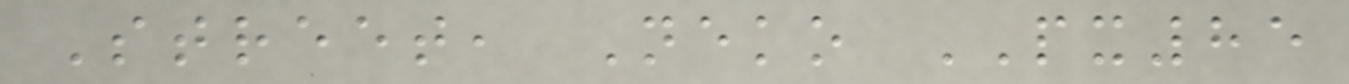Street, Neko PX85
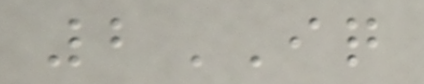2IQ
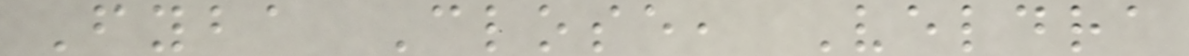Fyba Close, Veldra
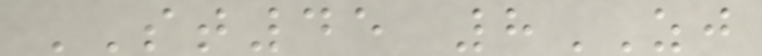ST45 8ZJ
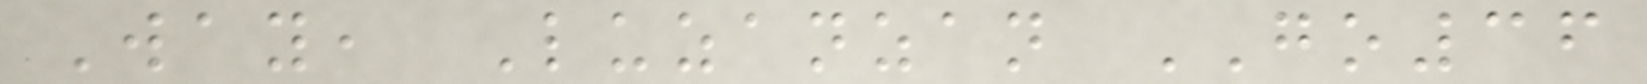Way, Luzanzan GO36
